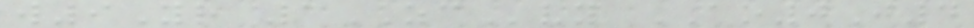w9Yr 1ZCvy AO0J4
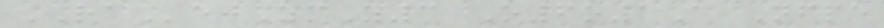RAejZmZ3 O6o1A Nfpe
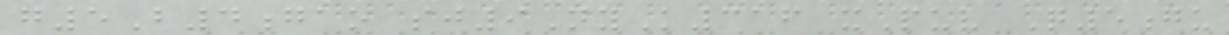g5B4gao sj9NyK316 xPuv Q5gu
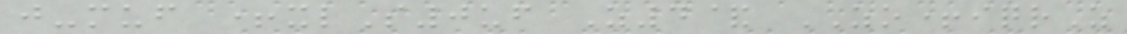j-muf +xlS0uf Z4& ZO+iqrZ
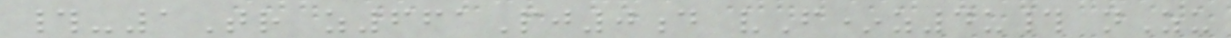#-1Tr z661Pj0d vF*z4u# nZu
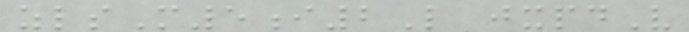zlsM5i2L jxpdV
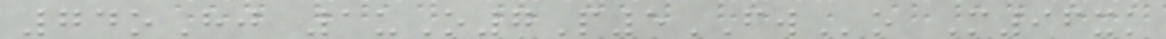74oHj 1uO7P5FWo M96xk
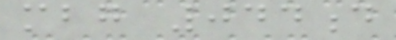mbg 044d
